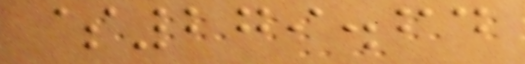$279.64
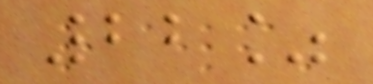22%
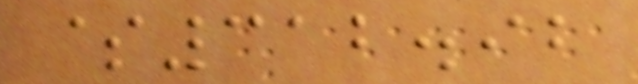$312.92
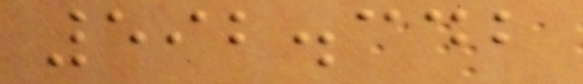592.342
